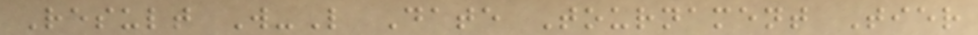Result W-L Date Tournament Tier
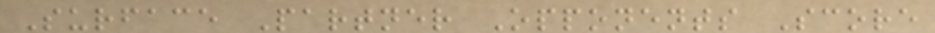Surface Partner Opponents Score
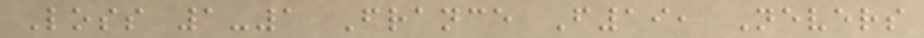Loss 1-1 France F19, Nevers
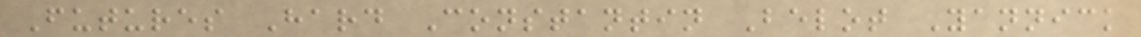Futures Hard Constantin Belot Yannick
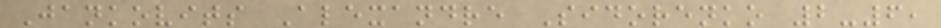Jankovits Alexandre Sidorenko 2-6,
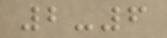2-6
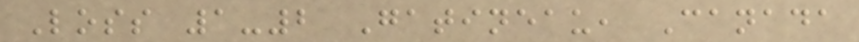Loss 1-2 Gatineau, Canada
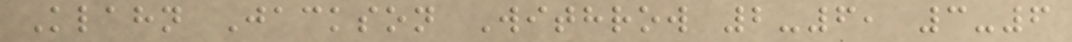Klahn Jackson Withrow 2-6, 3-6
